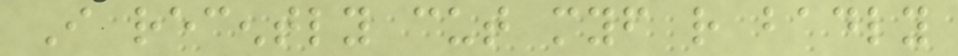I recently cut myself rather badly
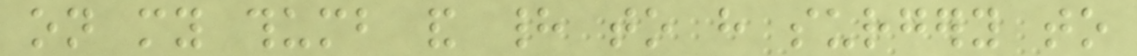on my thumb and had to have surgery to
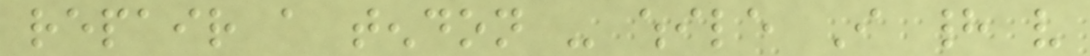repair a tendon - while I had very
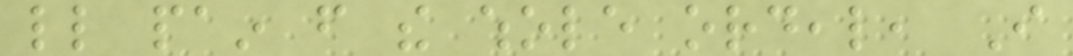little pain from the whole ordeal, I
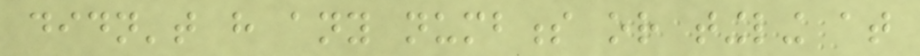didn't have any numbness or tingling at
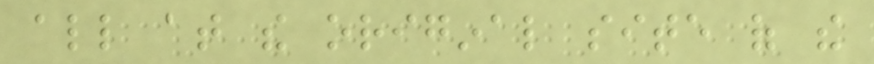all at the original site of the
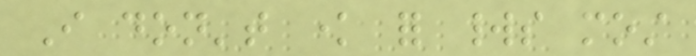I don't know for worlds most
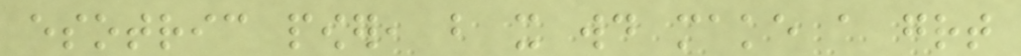esotric power, but it would make a great
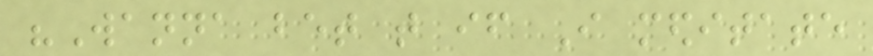"Wanna bet that if I meditate
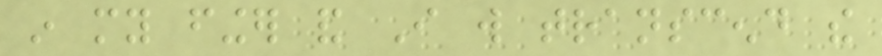in my finger and I will transcend the
